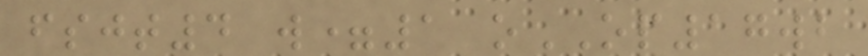fsjt4 w=1 oOP17wb
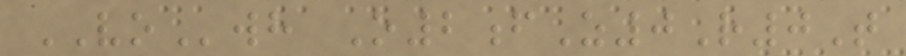VOwh O2fZ0R0T
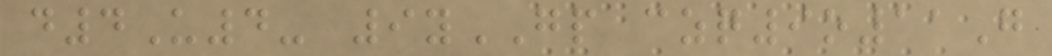d4U4- 9yGP czq9o11G
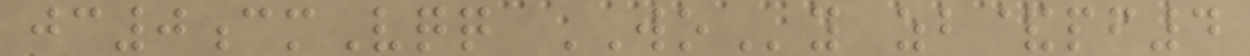jc0cmVqq WOy zb&pf4
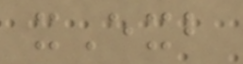xExb
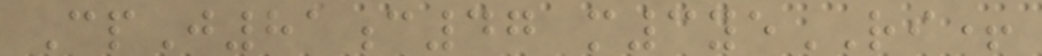CpJ81c47 m3yeRI+
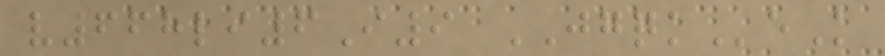v668li6I9 JGQKeK
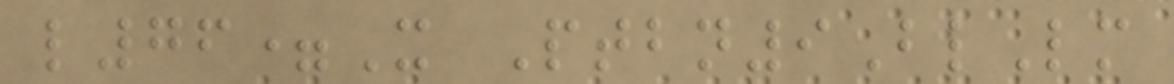l76=X Ptbn9BlLm
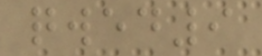qwed9
